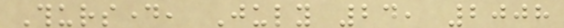Thursday, July 24, 2008
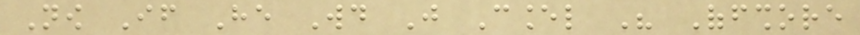Now If He Would Just Cancel His Offshore
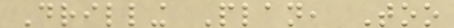Drilling Plan, Too
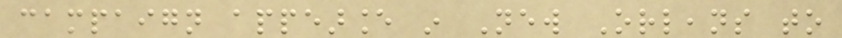campaign appearance in New Orleans to
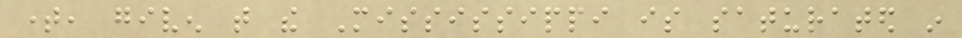time, given that the Mississippi is saturated in
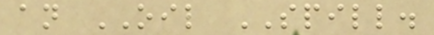an OIL SPILL.
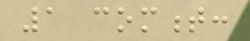1 comment:
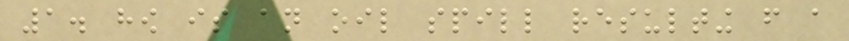1. how is an oil spill resulting from a
